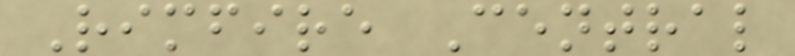Rimfire Central
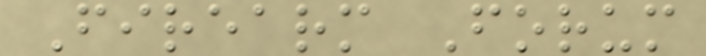Firearm Forum
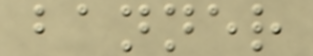banner
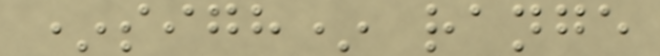*sigh* range
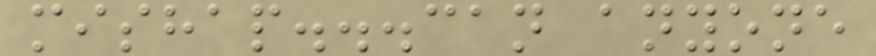mishap...can anyone
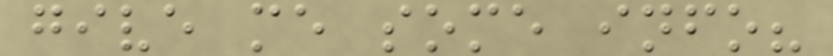give me some info?
